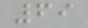69
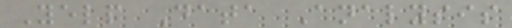Yelp Data Analysis
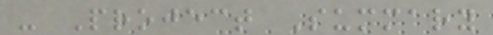- Project Summary
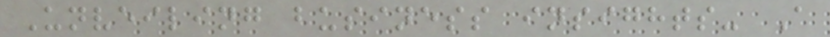Unveiling business insights- A
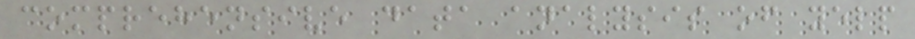comprehensive data analysis of yelp
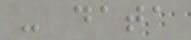- data
